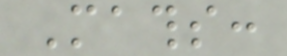Maths:
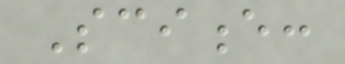Science:
